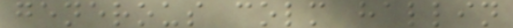generous colm hallin
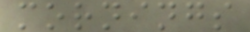mornings
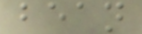bean
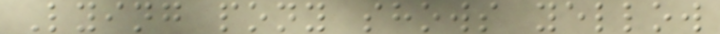Lying pony shows yellow
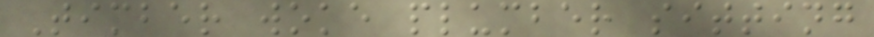Timber woke plumber sitting
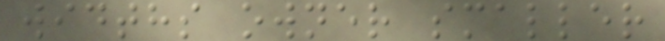widths owner smaller
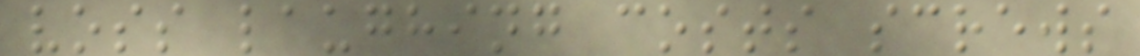voss laughing costs screws
